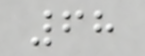68
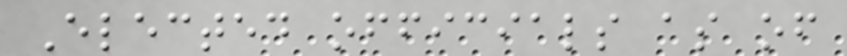Elected officials as of
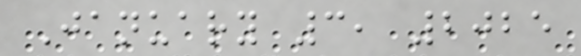January 3, 2025
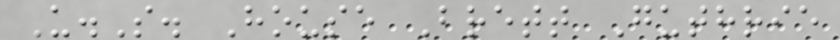U.S. House Brett Guthrie
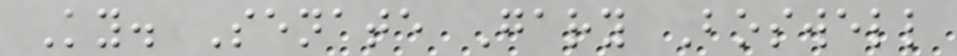Ky. Senate Gary Boswell
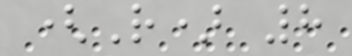(R) 8
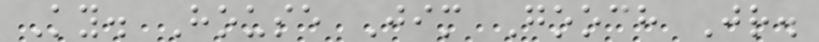Ky. House Jim Gooch Jr.
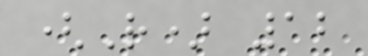(R) 12
